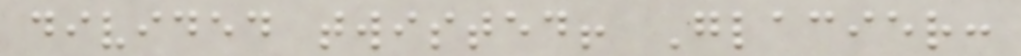divided twisted! Glacier:
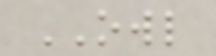OWL
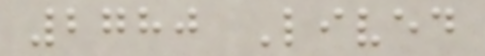2780 Lived
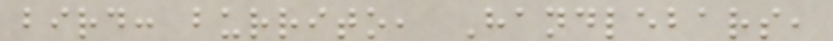bird: burrito, Handlebars,
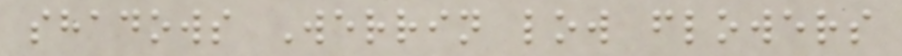shadows Werrin low flowers
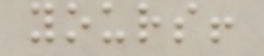yours!
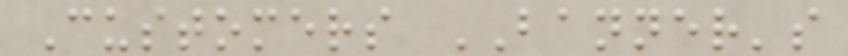Customers BANNER's
